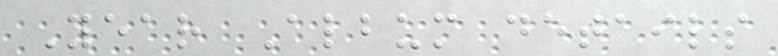Year Album details
